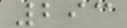293
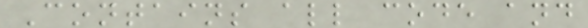Contains all code and
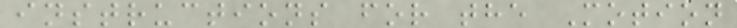instructions for the Motion
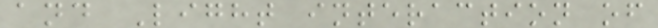and Light interaction of
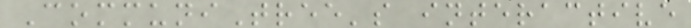CommuniTree's interactive
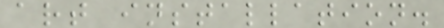art installation.
